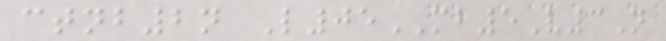ctnb2n L05MB5V3N
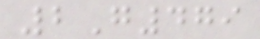2G479
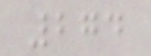274
